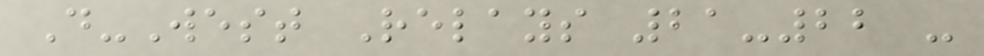D-West Relays 21-22 -
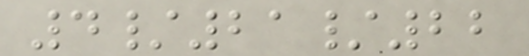4/21/22
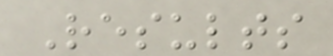Results
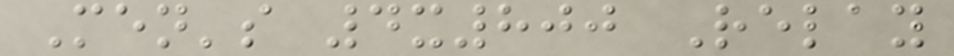Men's 4x800 Relay
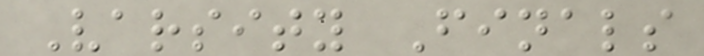Varsity Finals
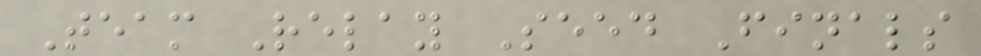Team Relay Seed Finals
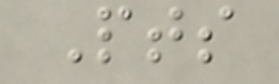Pts
